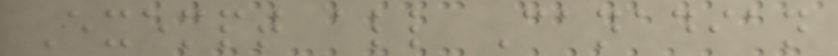Exempt all Canadian
